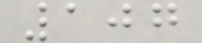107
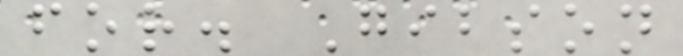for. Gibson
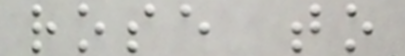rose to
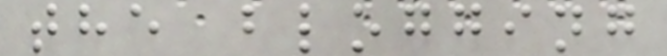the blogging
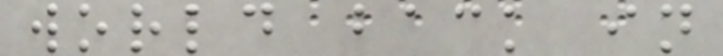world back in
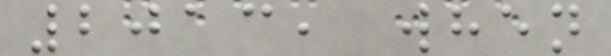2013, when
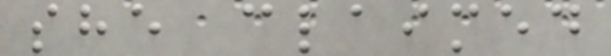she claimed
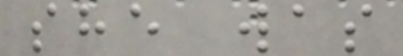she was
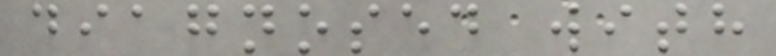diagnosed with
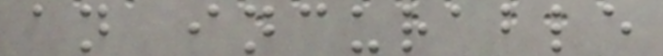an incurable
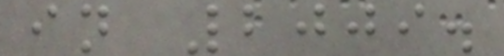in 2009.
